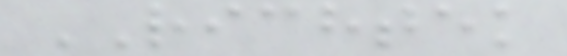RICHTEK
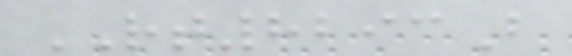RT8293B
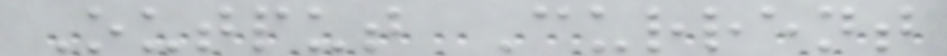Output Current
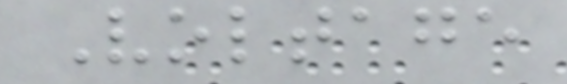Voltage
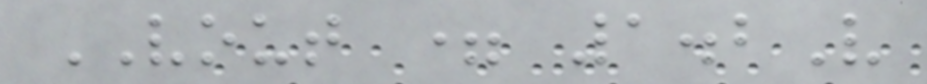VOUT = 1.2V
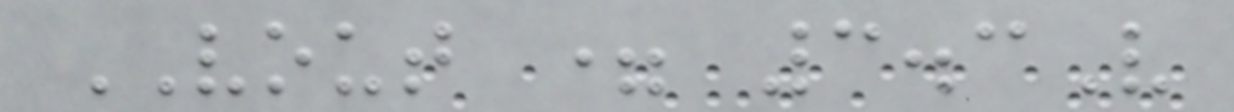VOUT = 3.3V
